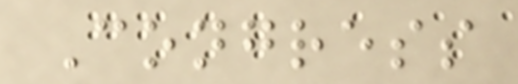Congress
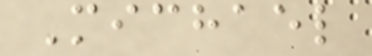Michael
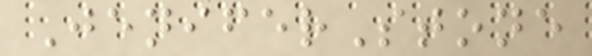JeniferStone
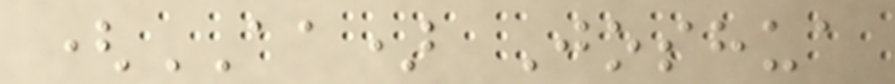(AA) Joshua
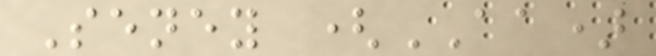Seney (AA)
